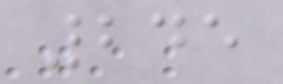245
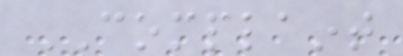COMPLAINT
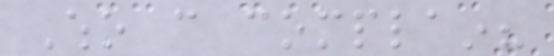Who can complain?
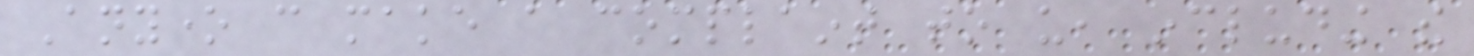Anyone can make a complaint to us, including the
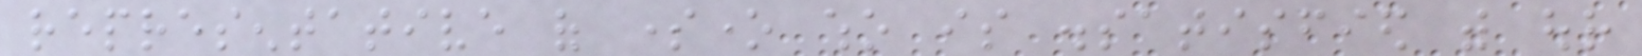representative of someone who is dissatisfied with our
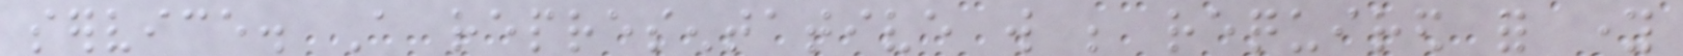service. A representative will be required for young
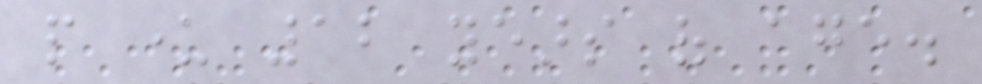people under 12 years of age.
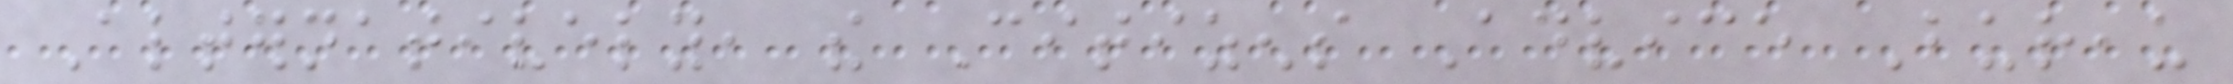Alternatively, the Citizens Advice Bureau
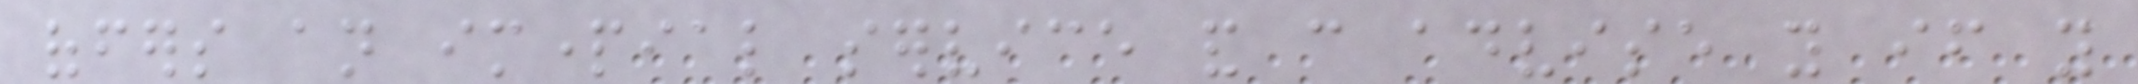offers an impartial service and can advise you if you
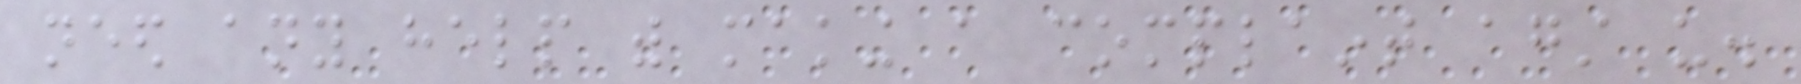need any help with making a complaint against us.
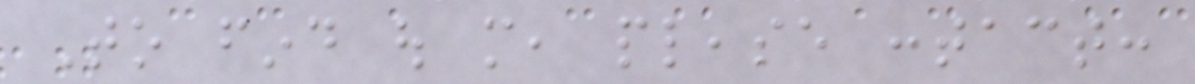To find out more, please contact:
